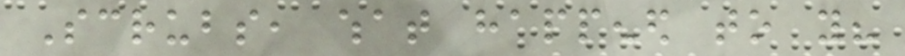Scrubs, what happened to you?
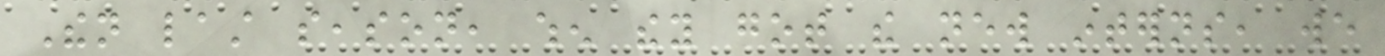Then last season, when they got the new interns, we
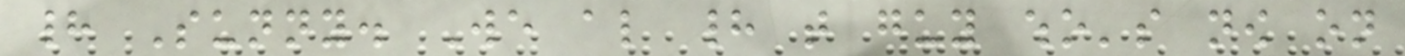had Sunny. We also had that guy who's now on
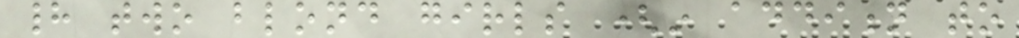had two blond girls (in addition to
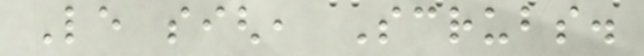Le sigh, Scrubs.
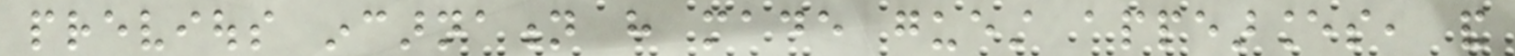previous incarnation have made guest appearances, and
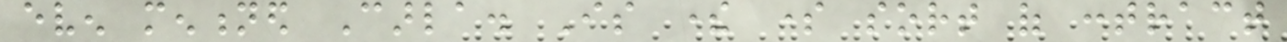even mentioned Carla. Is there some sort of contract
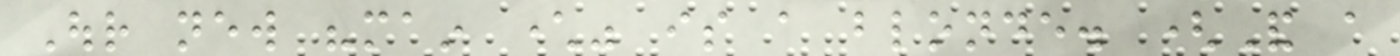Our new "main character" is a blonde. (And a
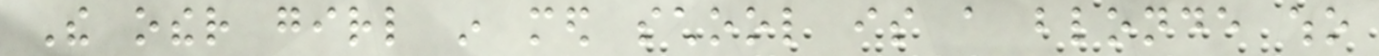The other girl in med school is a blonde who
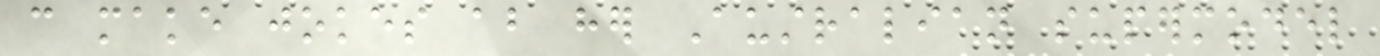can make jokes about her Australian supermodel
